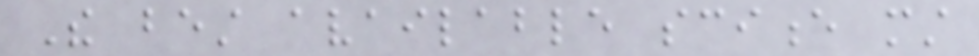The best available science must
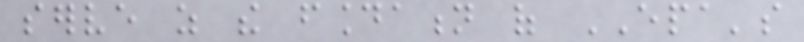serve as the foundation of EPA's
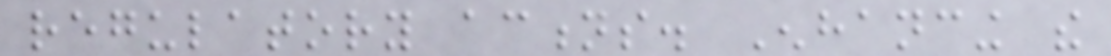regulatory actions. Enhancing the
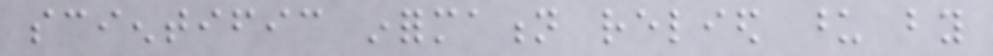scientific information relied upon by
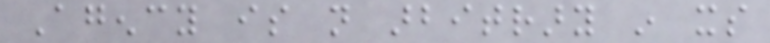Agency is not arbitrary in its
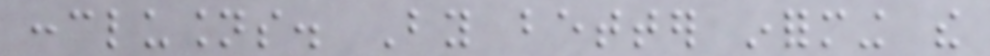conclusions. By better informing the
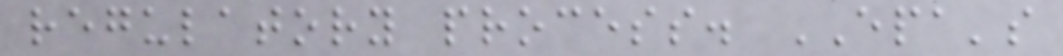regulatory process. EPA's
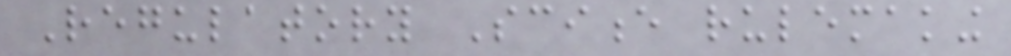Regulatory Science rulemaking
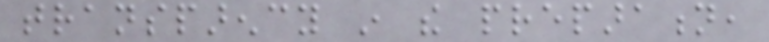transparency in the preparation,
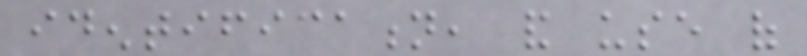identification, and use of
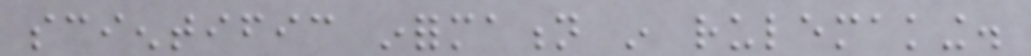scientific information in rulemaking.
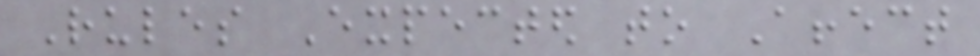Rules Expected to Affect
